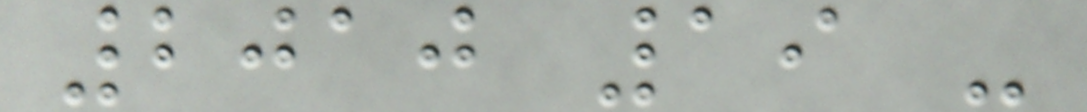2010 19 -
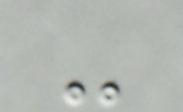-
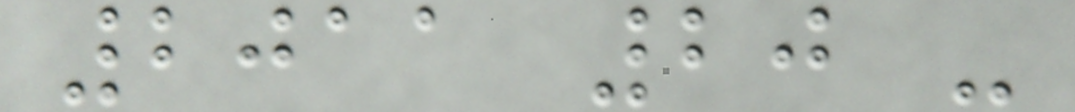2011 20 -
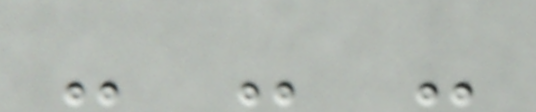- - -
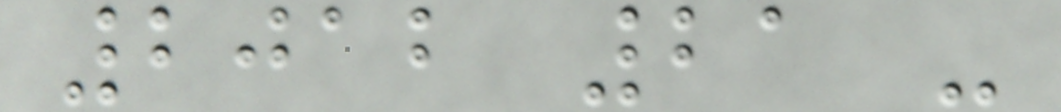2012 21 -
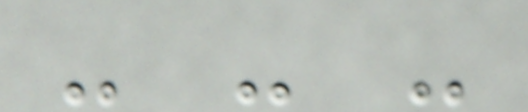- - -
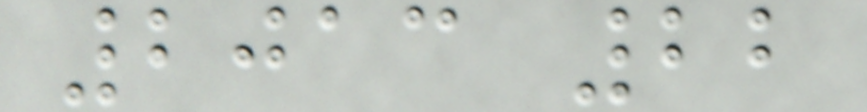2013 22
